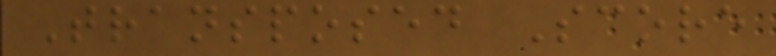Transposed Score
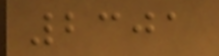2301
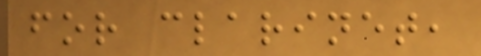for clarinet,
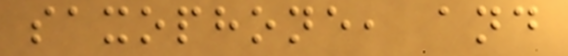saxophone, and
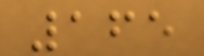165
